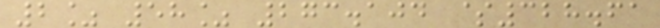2% 58% 273.104 $328.61
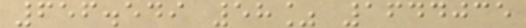656.549 58% 1644035
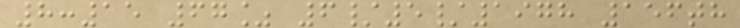8:15 67% 6/5/1978 156th
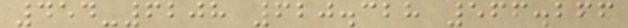454-6208 620.328 566.266
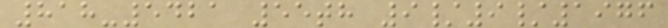818-5421 55th 9/9/1976
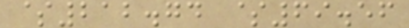$212.74 $69.56
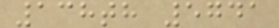138th 5741
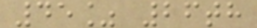45% 26th
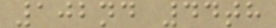102nd 44th
